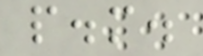p.m.
